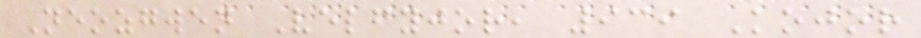Neozgwen Velfyjor, 939 Kojor
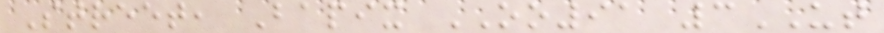Street, Bapix OO91 3UT
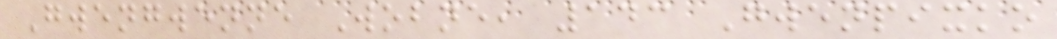Gwengwenne Wobne, 143 Gwenpixko
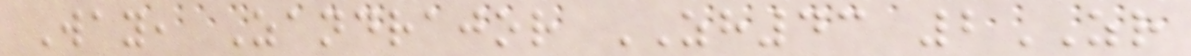Way, Zandrajor ZH43 2ZR
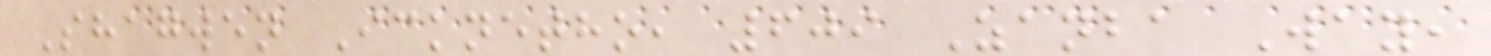Shagwen Icknetho, 609 Zanba Way,
